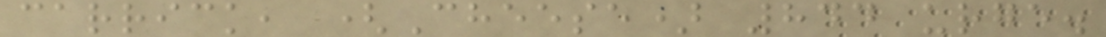carrick, (Cheese) 844 urge.
